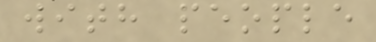with people
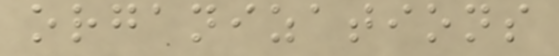organizations
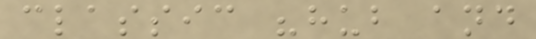classic "hub and
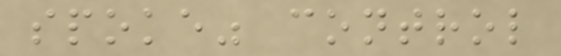spoke" control
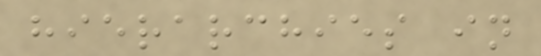hierarchies in
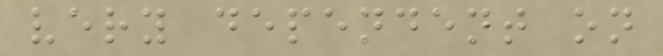very dependent on
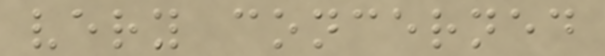very concerned
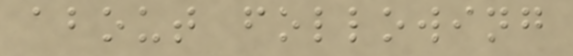about following
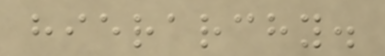hierarchy.
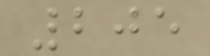205
